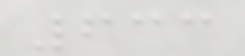633
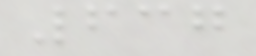637
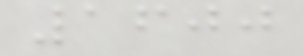1600
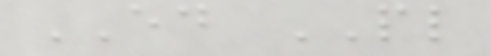ED PL
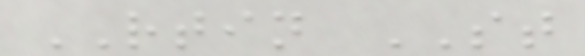RTIN ST
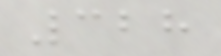328
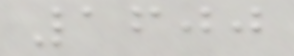1600
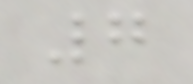7
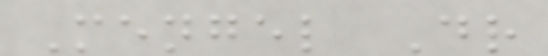Mengel Dr
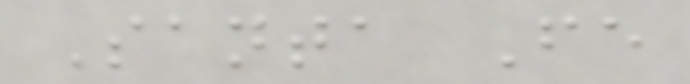Santa Fe
